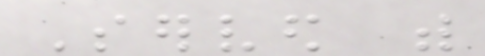Served with
